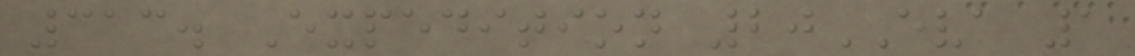313. Expedition 20EVA 1
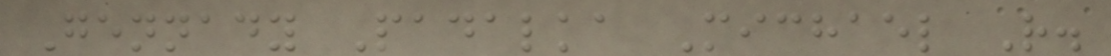Gennady Padalka Michael R.
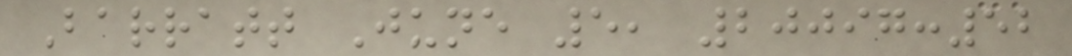Barratt June 5, 20097:52
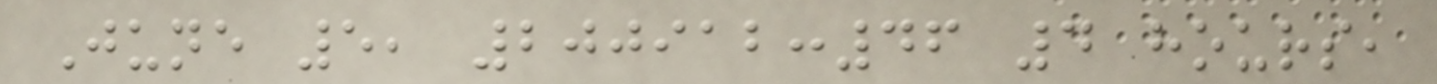June 5, 200912:46 4 hours,
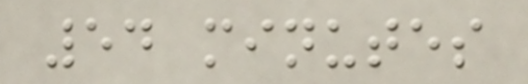54 minutes
